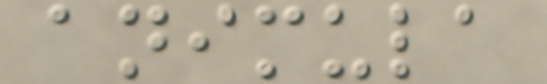animula
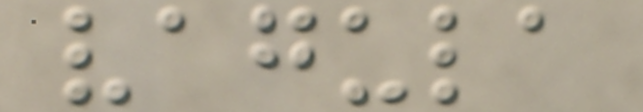vagula
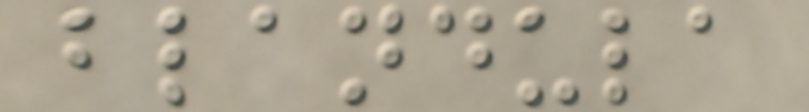blandula
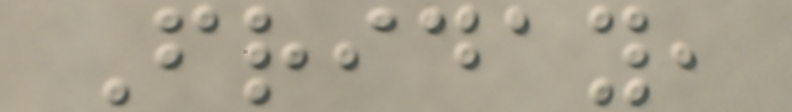Friday,
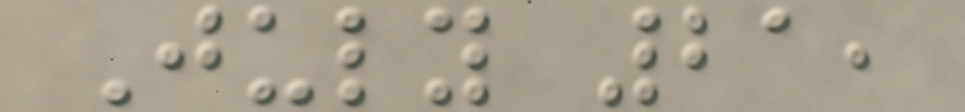July 21,
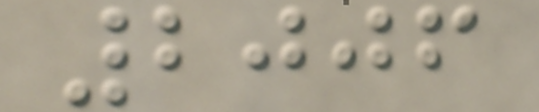2006
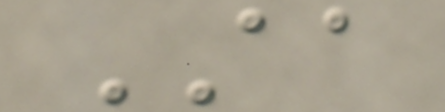AA
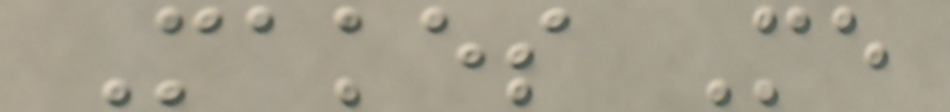Makes Me
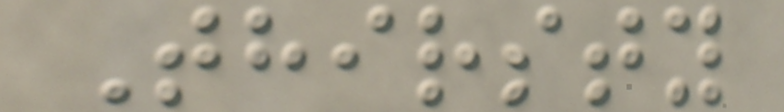Thirsty
